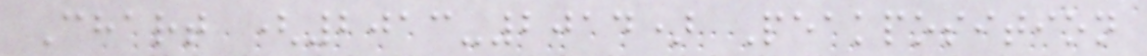Chart (2013-2014) Peakposition
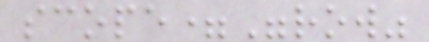scope="row"
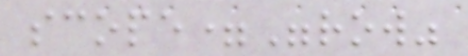scope="row"
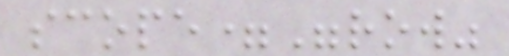scope="row"
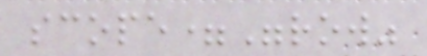scope="row"
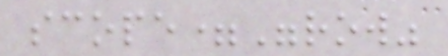scope="row"
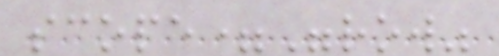scope="row"
